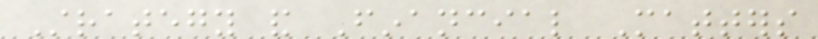Strategy and Financial Matters
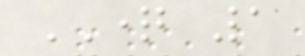QUESTION 1
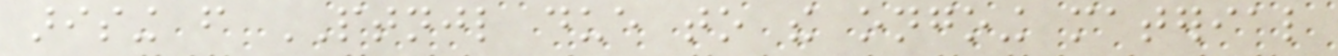arising from PTNJL due to the ongoing material
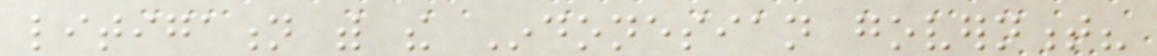litigation with the Indonesian government?
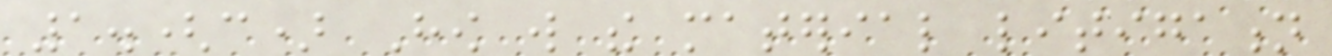1.(c) How will the material litigation
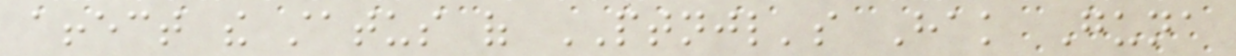affect the status of PTNJL's Hak Guna
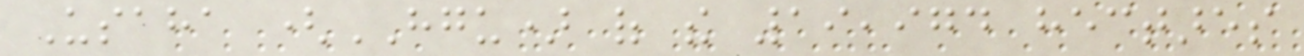Usaha (HGU) of the 19,974 hectares
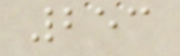253
